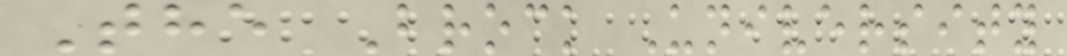The Brock University
